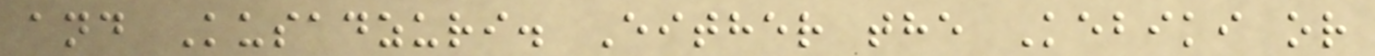and Kusadzuri. Either the Kebiki or
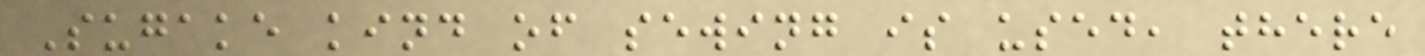Sugake kind of sewing is used, there
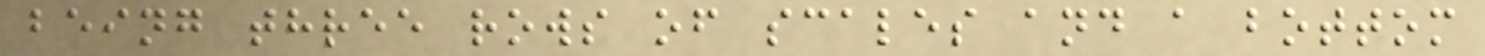being three rows of scales and a bottom
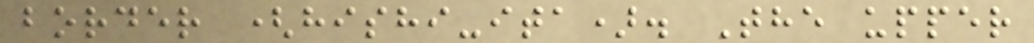border (hishi-ita). The upper
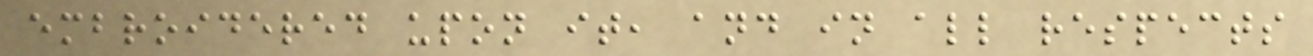embroidered upon it, and in all respects
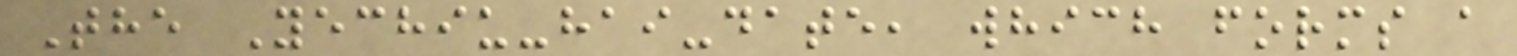The Yechiu-hai-date, which forms a
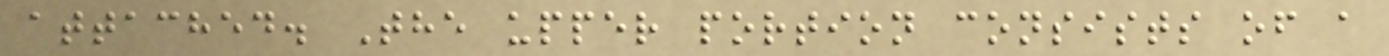attached. The upper portion consists of a
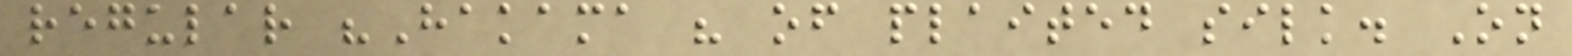regular "Hakama " of plaited silk. On
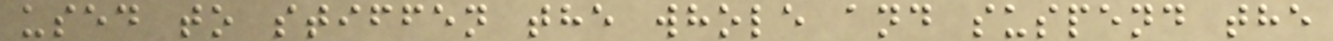used to stiffen the whole and suspend the
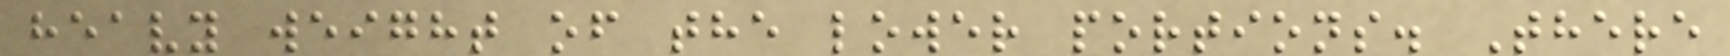heavy weight of the lower portions. There
